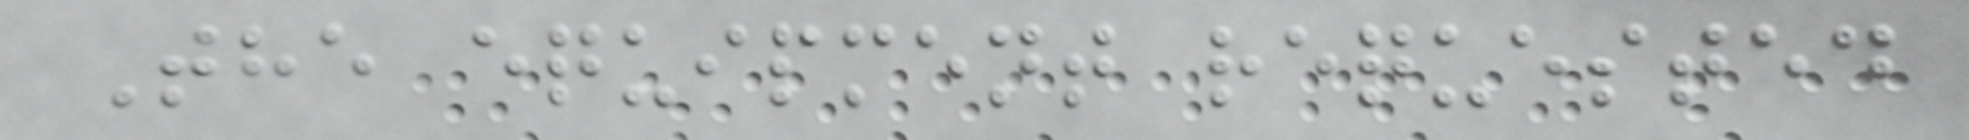The equipment requested
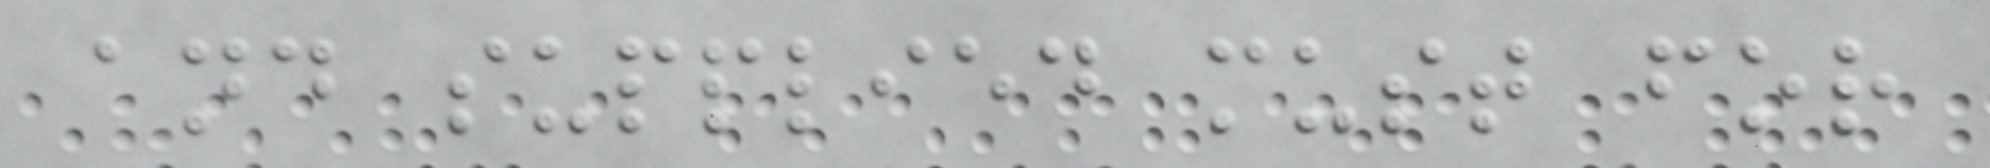and supplied must for
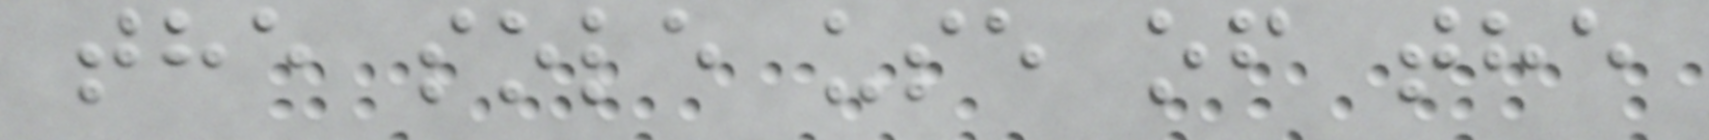the sole use of the
